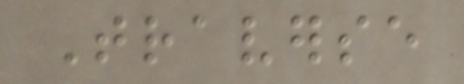Traverse
